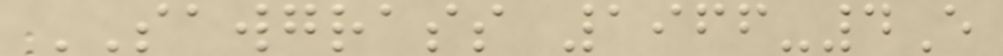SAWGRASS 1966-4E
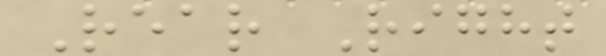Rear Right
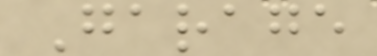Garage
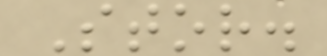Stor.
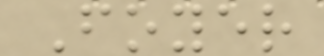Foyer
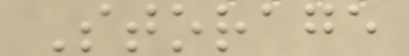Storage
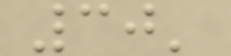30'
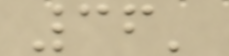36'
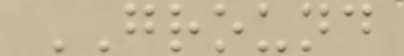GROUND
